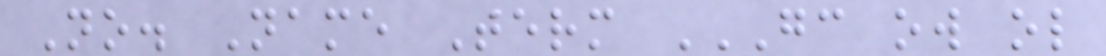No. Name Term GC OW OL
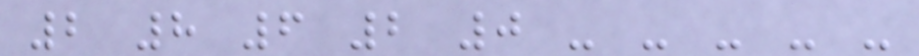2 8 6 2 0 - - - - -
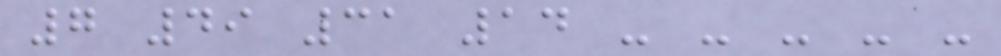7 49 31 14 - - - - -
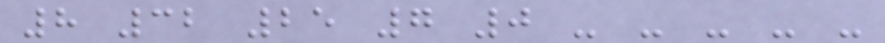8 32 25 7 0 - - - - -
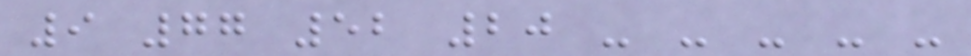9 77 52 20 - - - - -
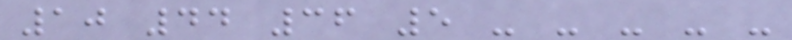10 44 36 5 - - - - -
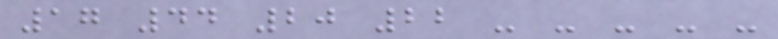17 44 20 22 - - - - -
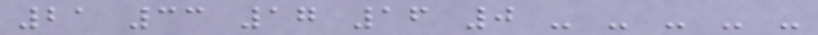21 33 17 16 0 - - - - -
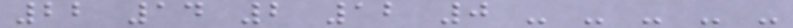22 14 2 12 0 - - - - -
